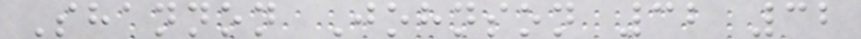Shannon Johnson 32 32
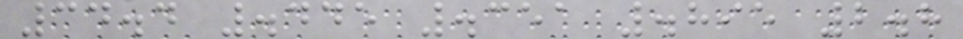34.4 .445 .351 .895 2.8
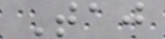Taj
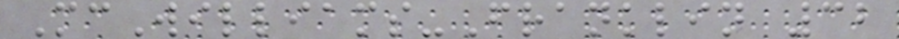McWilliams-Franklin 32
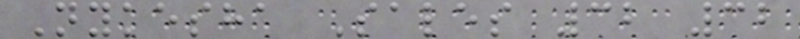Nykesha Sales 32 32
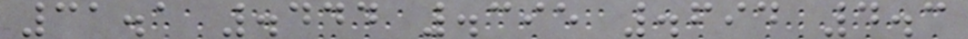31.1 .444 .395 .694 4.3
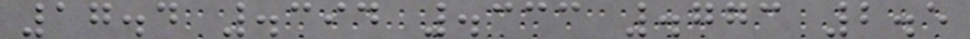17.4 .394 .333 .773 2.5
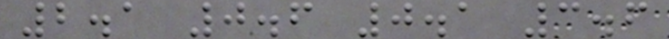2.1 0.6 0.1 3.6
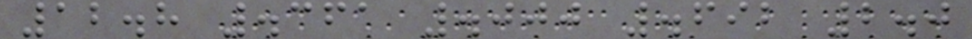12.8 .361 .000 .692 2.0
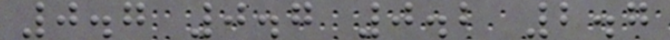0.7 0.7 0.2 2.7
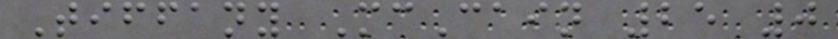Tiffany McCain 25 0
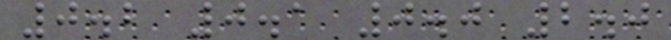0.2 0.1 0.0 2.0
